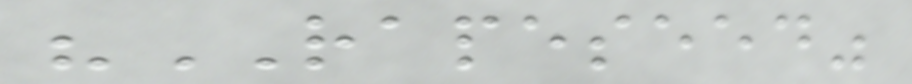"RAPESEED"
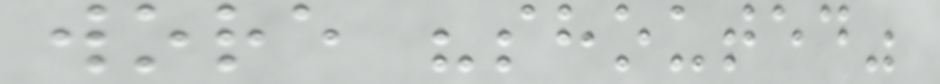wore "shouted"
